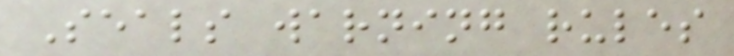Seals warning rules
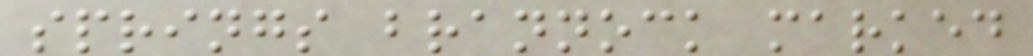springs brannock marked
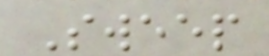Sweep
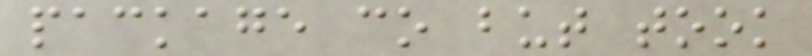package co but took
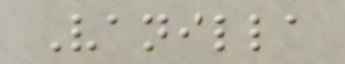Vanilla
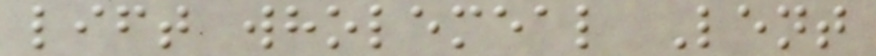lift wholemeal Lent
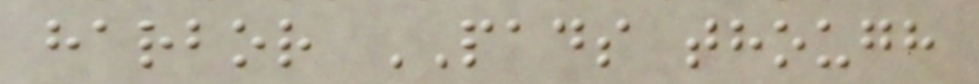harbor PADS though
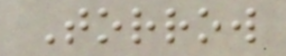Torrow
